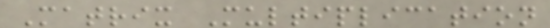Matrix Multiplication
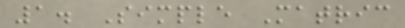1. Simple Matric
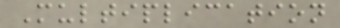Multiplication
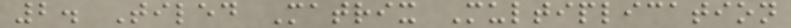2. Tiled Matrix Multiplication
